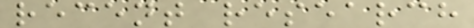recent research
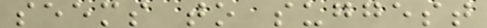seems to suggest
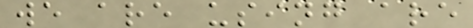we are using are
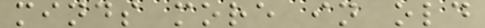minds more in old
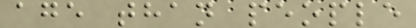age than people
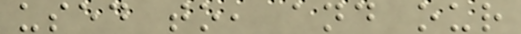used to, and our
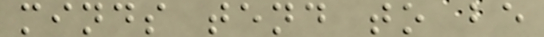minds tend to be
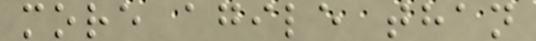more agile than
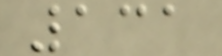131
